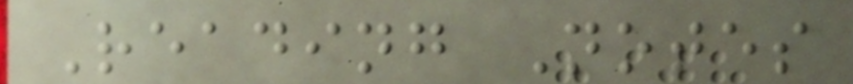Reading Notes
